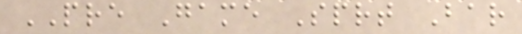PRE Game Sprt Bar
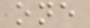one
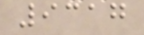9317
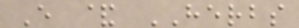E & HERBS
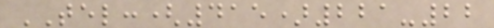TEL:(415)221-22
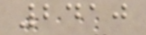2410
